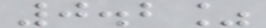0.2%
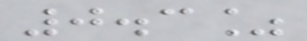0.3%
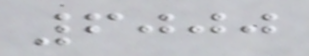6000
